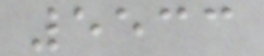5533
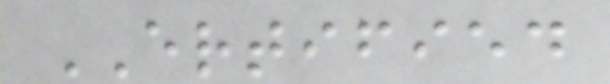ERTIFIED
